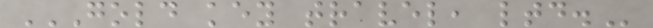GOLD KEY TRAVEL, LTD.
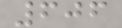606
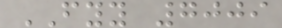FYY 7009
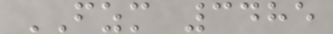FZM 3485
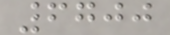6700
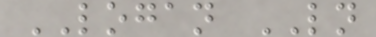LOGAN LN
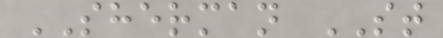SHERMAN ST
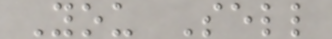You Sell
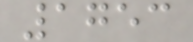1753
